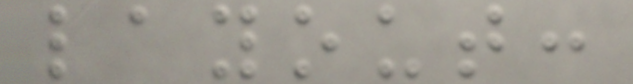layout:
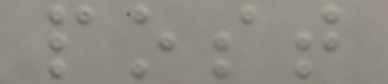post
